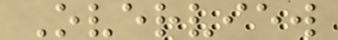Overview
